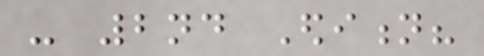- 2nd Edition?
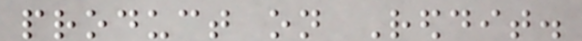product on Reddit.
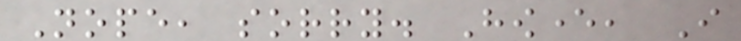Nope, sorry. However, I
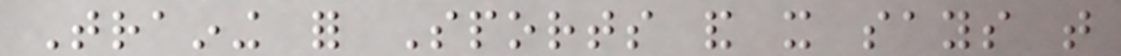Training for Sports and it says that
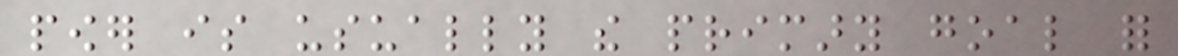power is usually the primary goal for
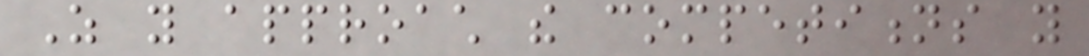As you approach the competitions you
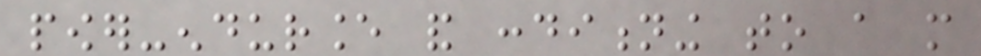power-endurance and conditioning to a more
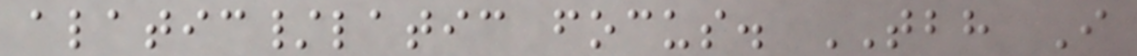alatic/latic focus. TBH I
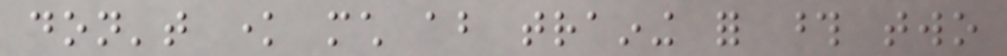don't know much about training for those two
